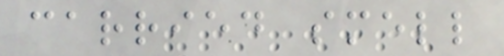carried smell
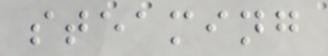steaming
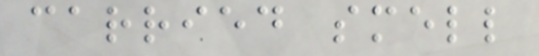carried smell
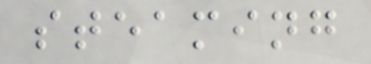steaming
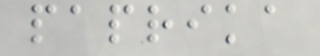paprika
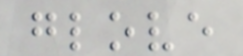glove
